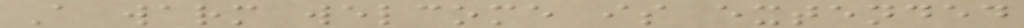A warm welcome is extended
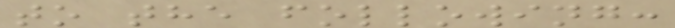to the following:
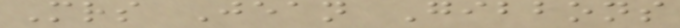Mrs Jean Gibbons
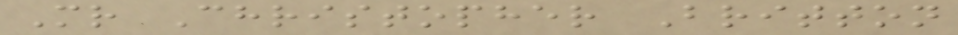Mr Christopher Britton
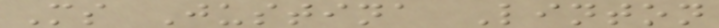Ms Justina Linton
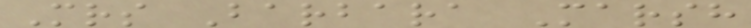Mrs Barbara Marsh
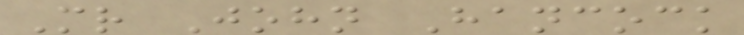Mr John Hancock
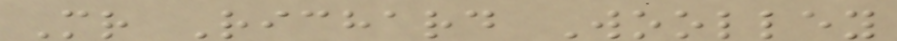Mr Richard Woolley
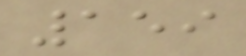159
